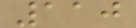110
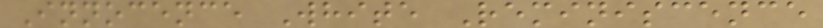Innocence White Reminiscence
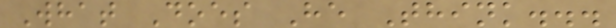What Does He Think...
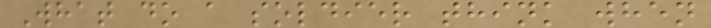What do a soldier think when
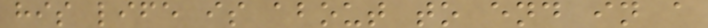his life is about to end in a
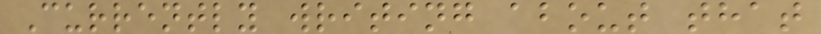Currently writing about that
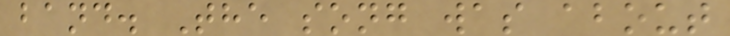band. The song was about
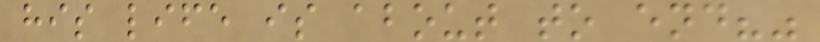his life is about to end?"
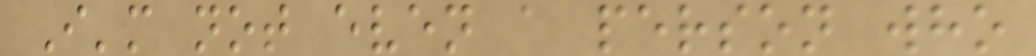I'm not even a person who
